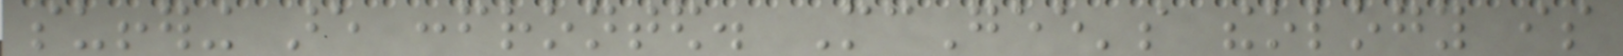suffering are confronted. McGee's theology is
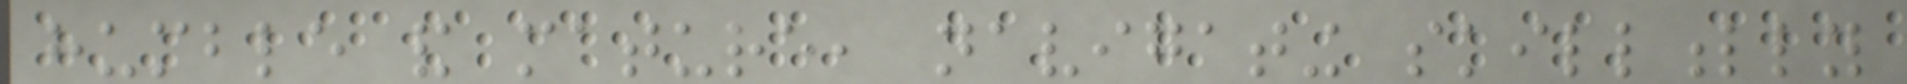humble and mature, navigating skillfully
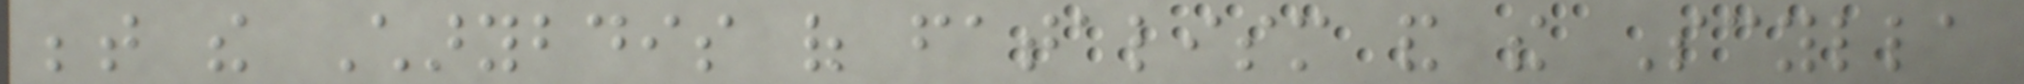between the Charybdis of fatalism and the Scylla
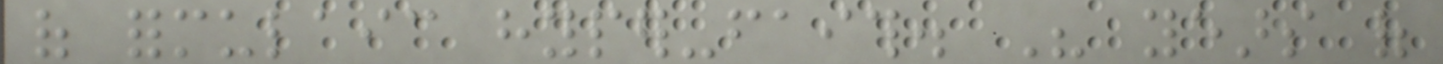of formulaic hyper-faith. His years of
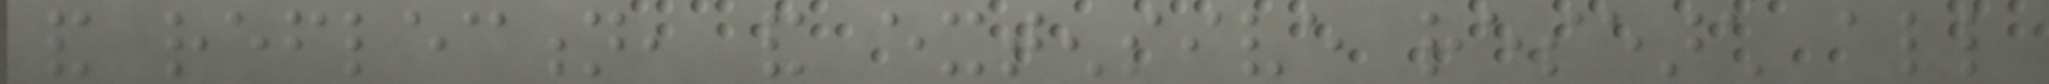and reflection, and extensive research all
